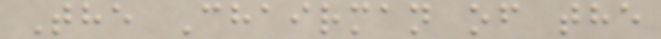The Chairman of the
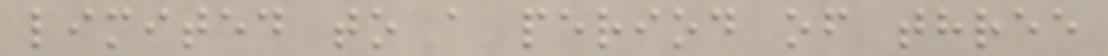limited to a period of three
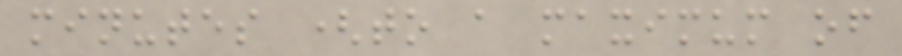minutes (to a maximum of
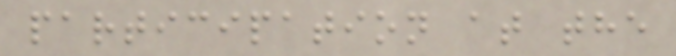participation at the
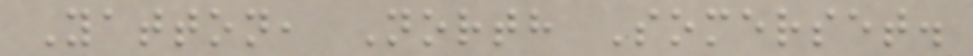Yatton, North Somerset.
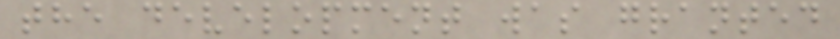the development was granted
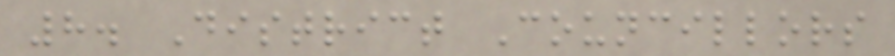8. District Councillors
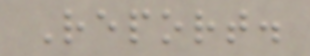Report.
